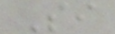Si
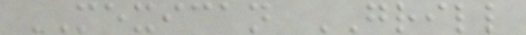MEXICAN GRILL
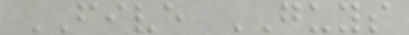FIVE GUYS
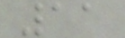11
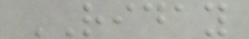RIDAY
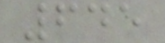645
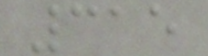315
